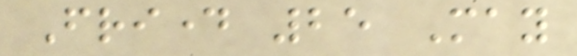Friday 25 May
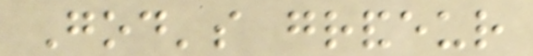God's grandeur
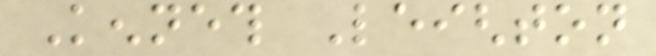Kenneth Leighton
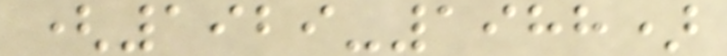(1929-1988)
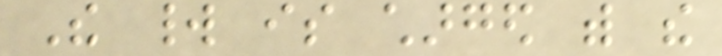The world is charged with the
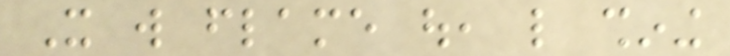It will flame out, like shining
